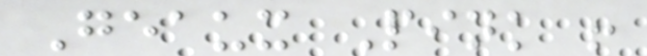Geaux Pink !
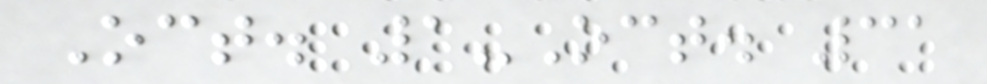Oct. 1-Oct. 31
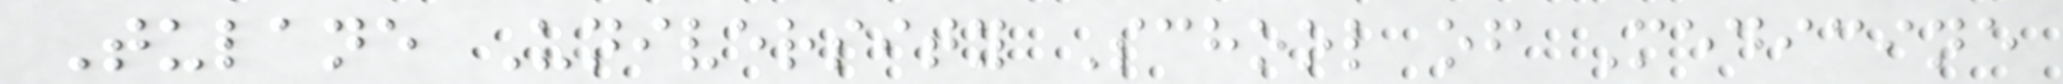Tulane University School of Medicine
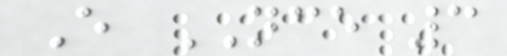E NCE 3
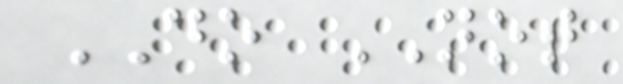DO NOT
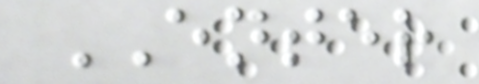ENTER
